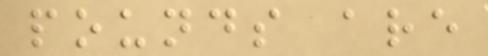pounds are
